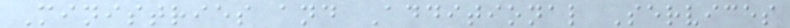Ministries and Additional Services
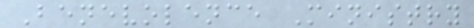Benevolence Ministry
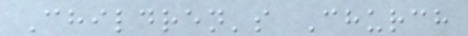Children's Church
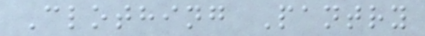Clothing Pantry
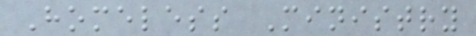Homeless Ministry
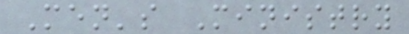Men's Ministry
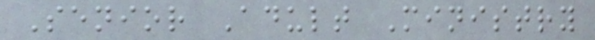Senior Adult Ministry
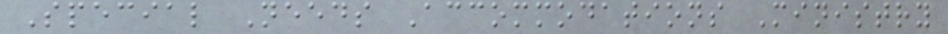Special Needs Accommodations Ministry
